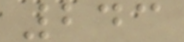243
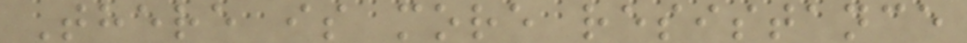There is more resistance
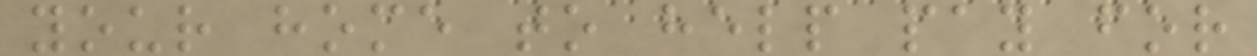your home to help pay for
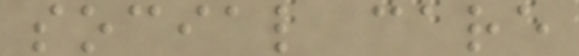social care
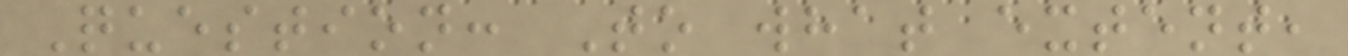Question: To what extent,
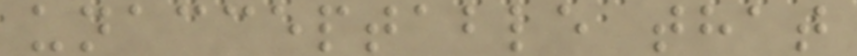unacceptable that
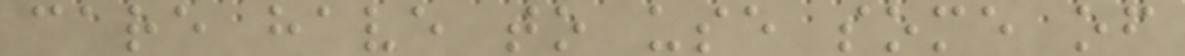care have to use some of
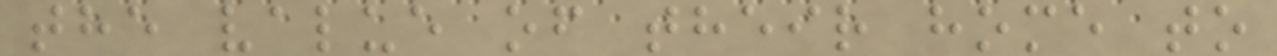the value of their home to
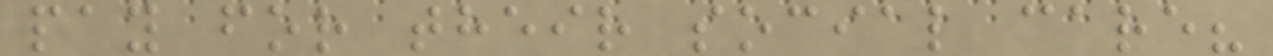pay for their social care?
